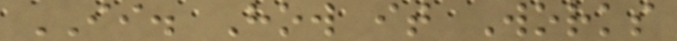II. How it Works
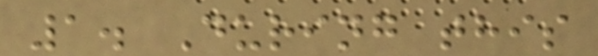1. During this
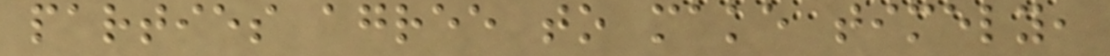parties agree to make timely,
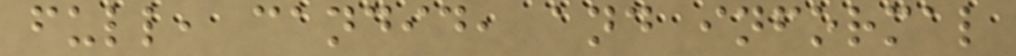full, candid, and informal
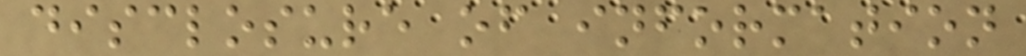disclosure of information
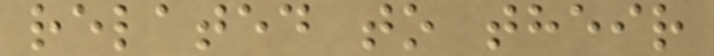related to their
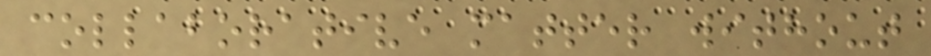collaborative matter without
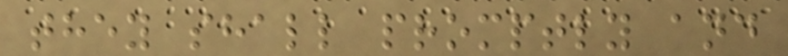they shall promptly and
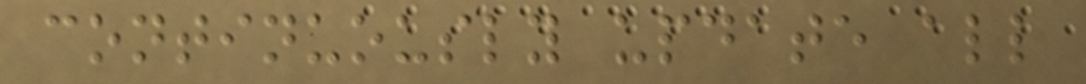continuously update all
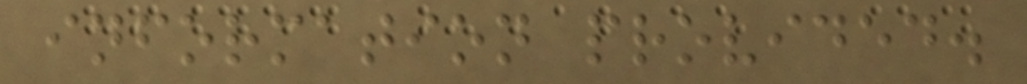information provided.
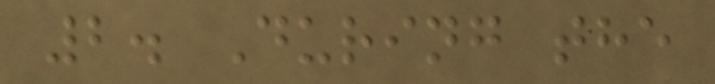2. During the
